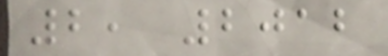2, 2012
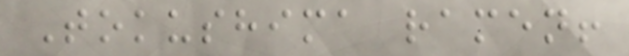Tokushima ramen!
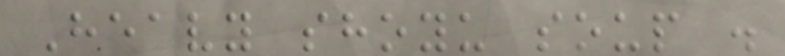Heavy shoyu soup .
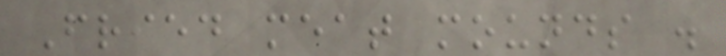Fried meat mounds .
